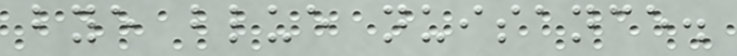bye blue nuisance.
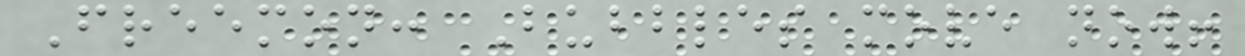Freemon: Bubbles move now!
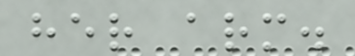her arm.
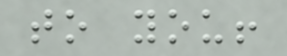to you!
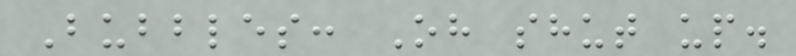Bubbles: Oh shut up.
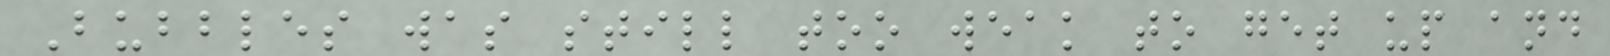Bubbles was still too weak to get up and
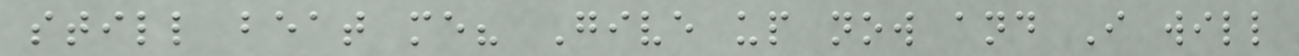still beat me? Give up now and I will
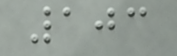103
